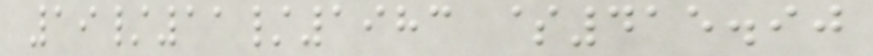19/11/1983 $415.90
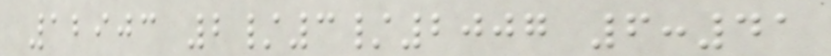12903 2/3/2007 6:41
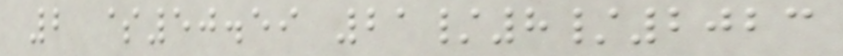2 $50.59 21/8/2023
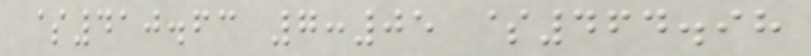$410.63 7:05 $464.98
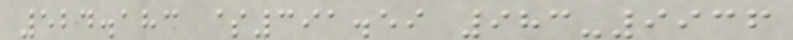524.183 $391.59 983-9936
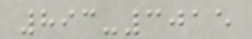893-3015
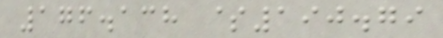176.138 $190.79
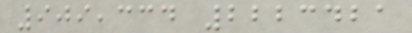909,334 2223421
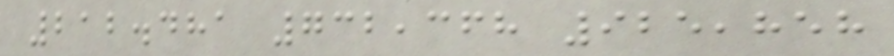212.481 732,368 925,858
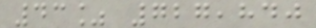43% 727,840
